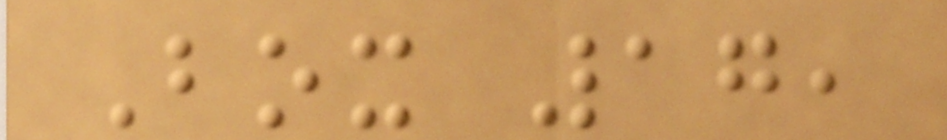Box 17,
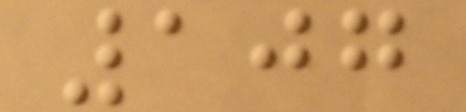107
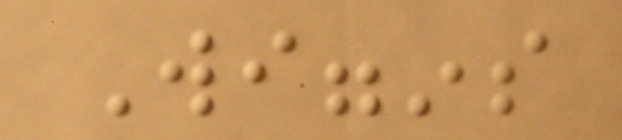Wiggins
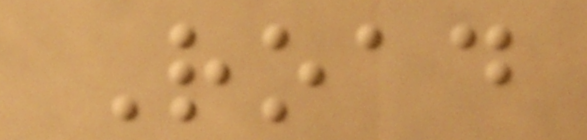Road
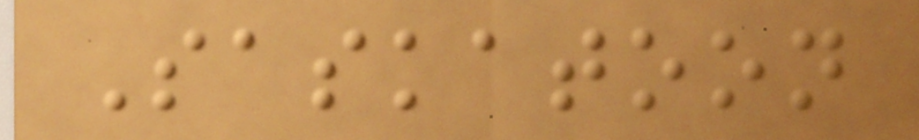Saskatoon
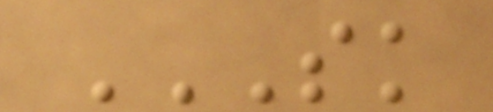SK
